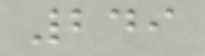249
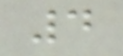4
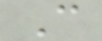C
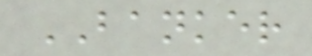BANKER
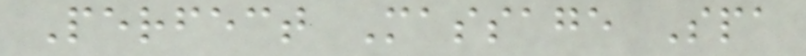Perfect Massage Spa
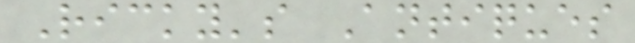Ricky's Antiques
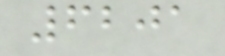6201
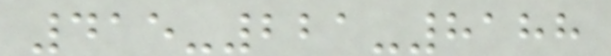415-221-8188
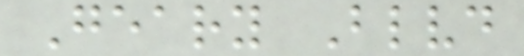Geary Blvd
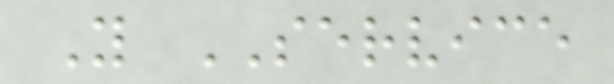Y SERVICE
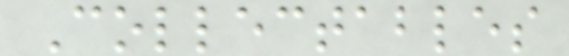Collectables
